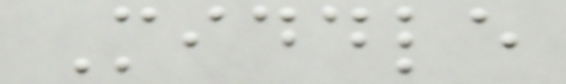Middle
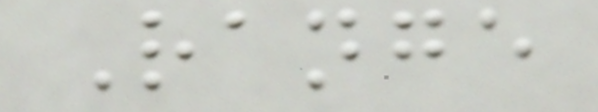Range
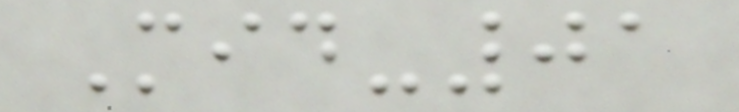Mid-01
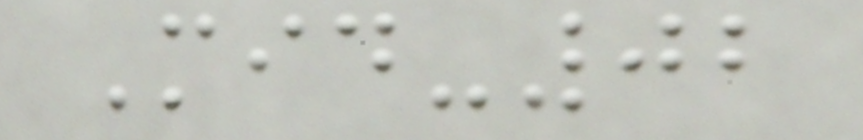Mid-02
